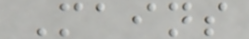Mains
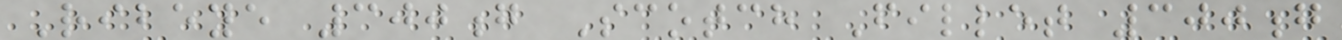Ribeye 300g Scotch Fillet 300g
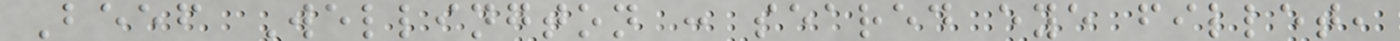Beef Wellington : seared eye fillet,
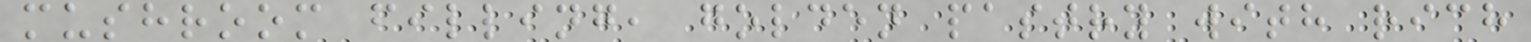mushroom filling, golden pastry with rich
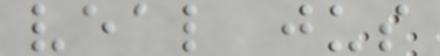veal jus
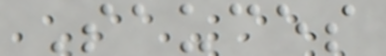Sauces
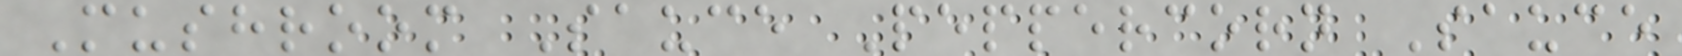Mushroom Sauce Peppercorn Sauce
